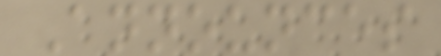Announces
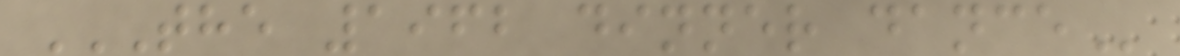THE 1962 DINNER DANCE
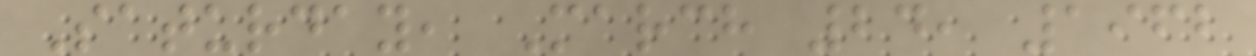Saturday, March 24, 1962
